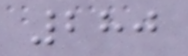280
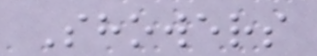Showers
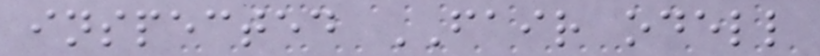inspected FAIR odell
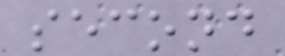second
